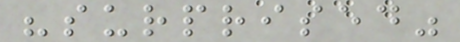"surprised"
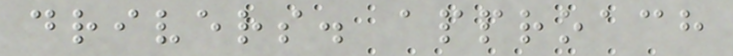drivers. approach
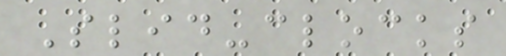Slid-clocks
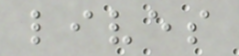lives
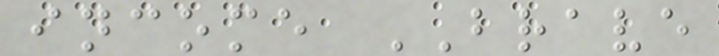income BRAVE
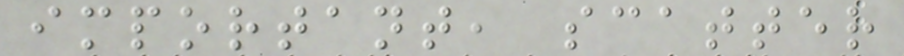important, scatter
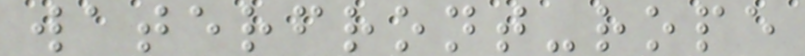waterfront-rope
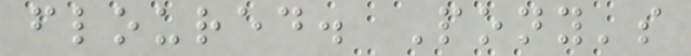floured. Pony's
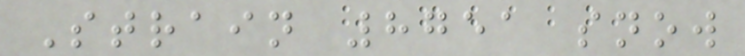Strain 8751 snow
